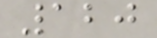120
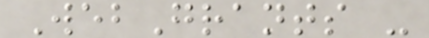WebGrants -
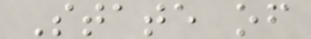State of
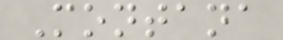Montana
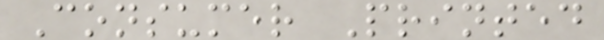Consumer Printed
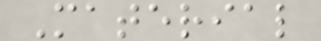Material
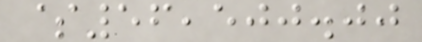$56,500.00
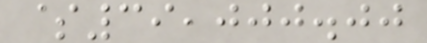$39,000.00
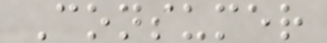Consumer
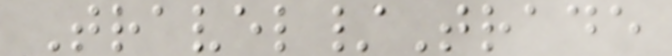Travel/Trade
